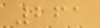261
